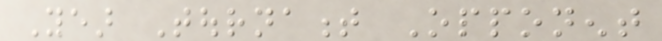Year Tournament Opponent
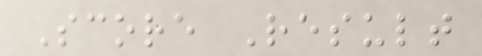Score Result
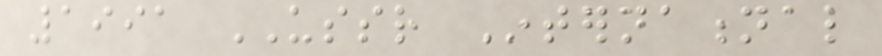1991 USSR International
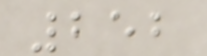252
